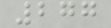277
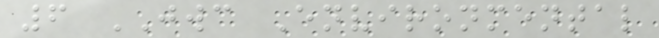6 JWC Environmental
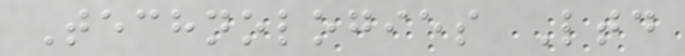Technologies Ltd
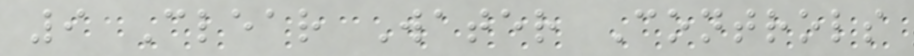9 Clear Water Controls
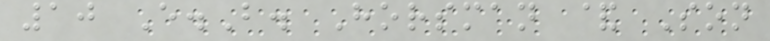10 E.B. Horsman & Son
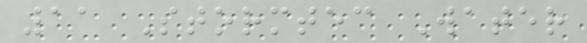11 Stormtec Water
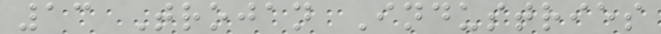13 Trojan Industries
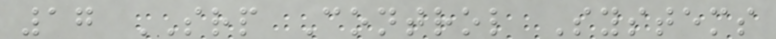17 SRP Control Systems
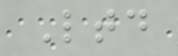Ltd
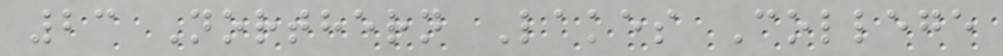23 Northern Lakes College
